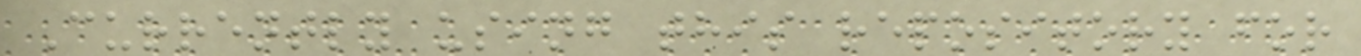Currently using this repository for
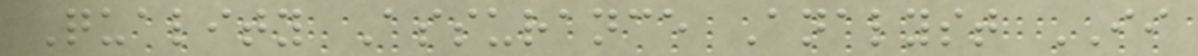Quality Assurance Analyst II
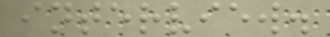interview.
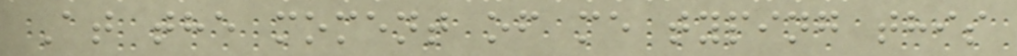At the moment of me typing this
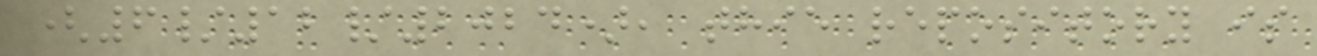(6/12/2024), thie repository is
